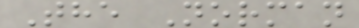The Norman
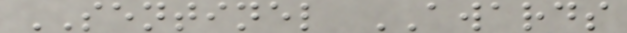SENTINEL AWARDS
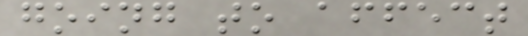going to affect
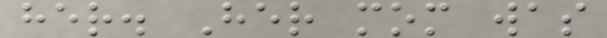her. Her mom was
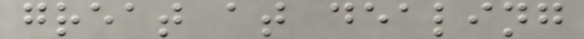great at dealing
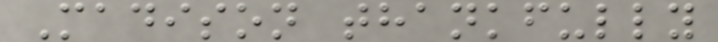Madison thankfully
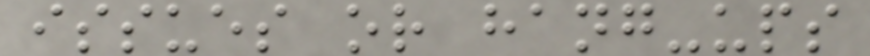issues or hang-ups
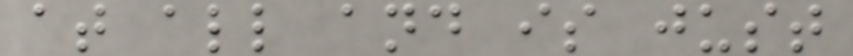at all and is just
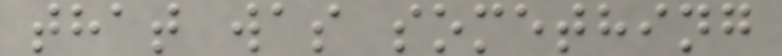that was something
